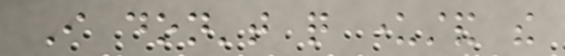I don't quite understand the
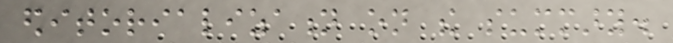editorialization on the summary.
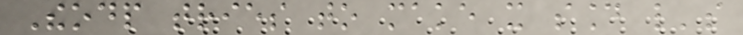Theodp tries to make it sound like's
